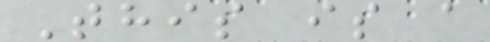This is a
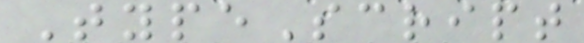TypeScript
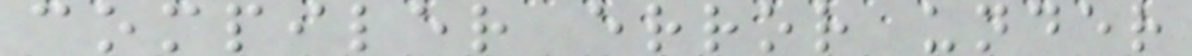compiler error under
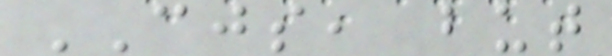CJS, but
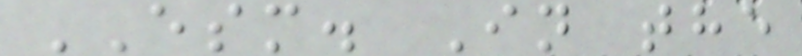ESM. In the
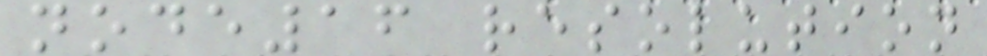node16 resolution
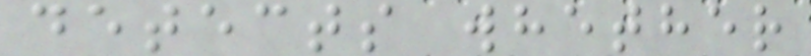detects whether
